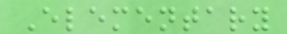Elementary
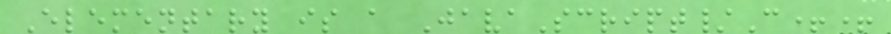Elementary is a JavaScript/C++
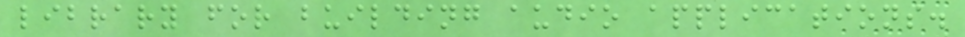library for building audio applications.
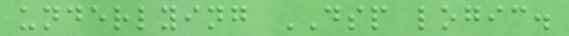underlying DSP logic.
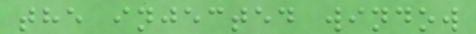the injected window
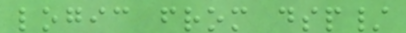logic from dsp/
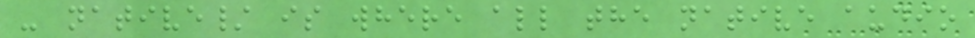- native/ is where all the native audio
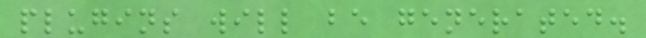plugins will be generated.
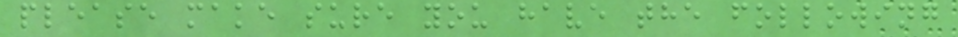please make sure you have the following
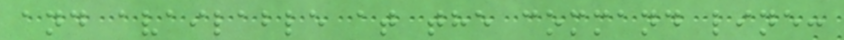and available at the command line:
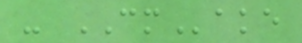- CMake
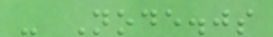- Node.js
